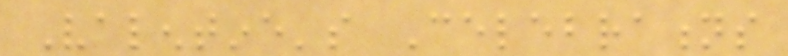Valentine's Celebrations
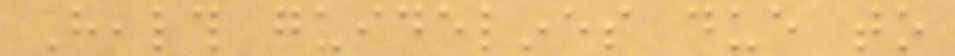Health guidelines due to
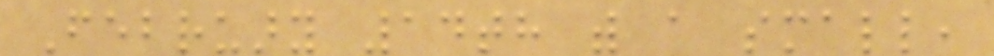February 14th with a small,
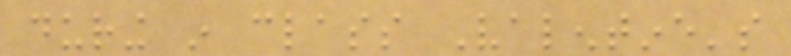during in class Valentine's
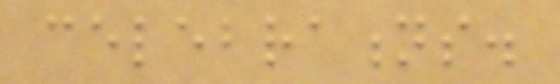celebrations.
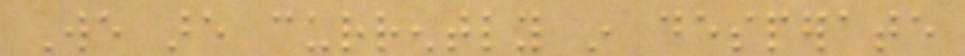We are currently in desperate
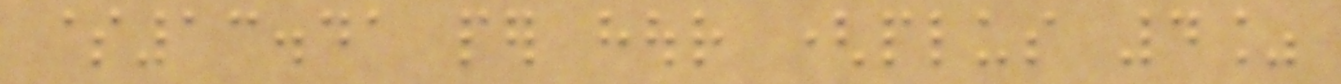$13.41 per hour (plus 4%
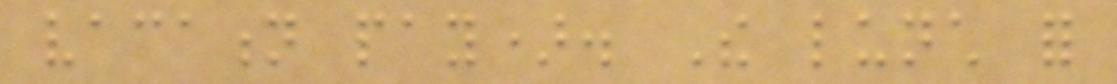vacation pay). The lunch for
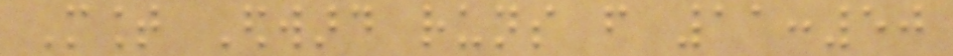Mount Edward runs from 11:50
